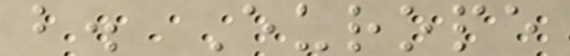b. Europe
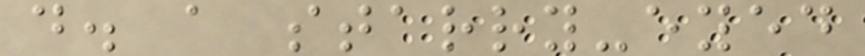d. a starry-eyed
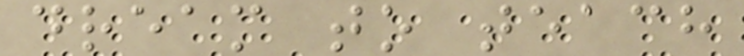dream to teach
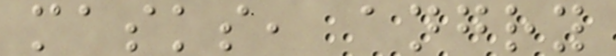masks, angry
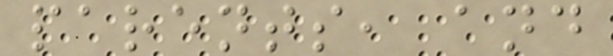parents, and
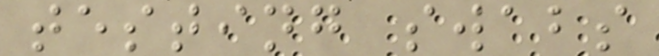testing swabs
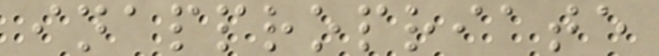inappropriate
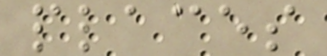places
